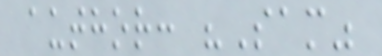author: "Sam"
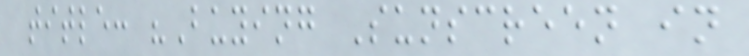title: "Buying Sunscreen in
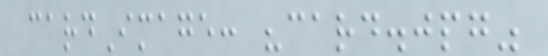cardImage: "card.jpg"
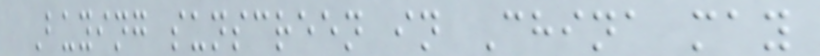Buying sunscreen in China may
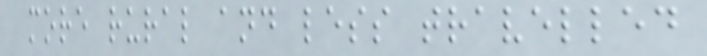more rural and less travelled
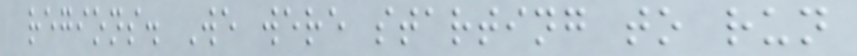regions. We were starting to run
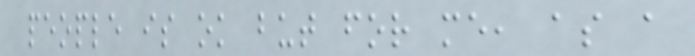people is ok but for me, as a
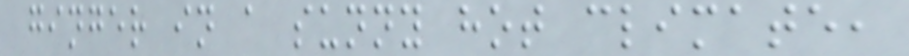ginger in a sunny hot climate,
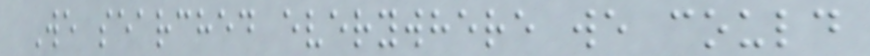We searched everywhere we could
